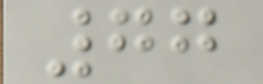77
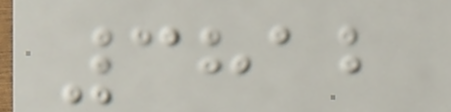3812
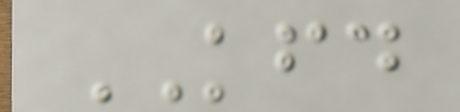KFD
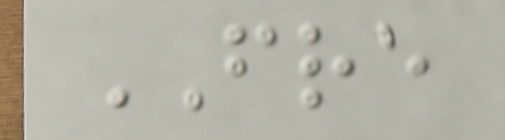FRE
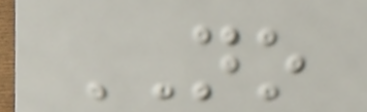NO
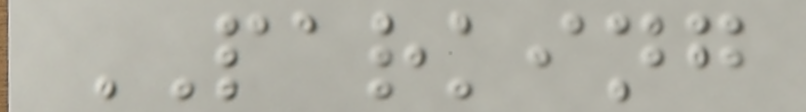PARKING
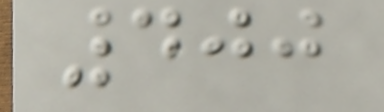400
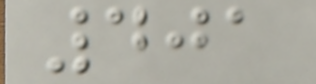401
